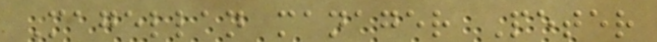Magellan manager Peter
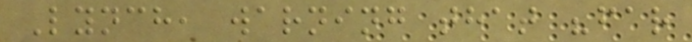Lynch, warning that "far
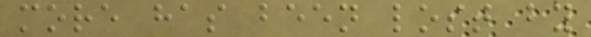more has been lost by
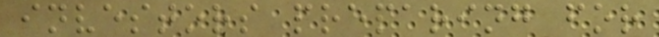investors preparing for
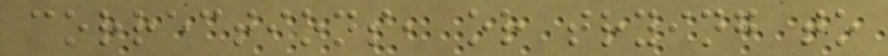corrections, or trying to
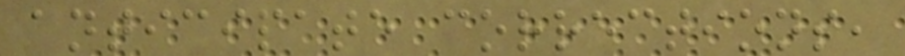anticipate corrections,
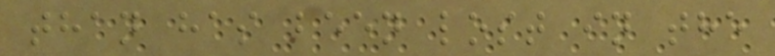than has been lost in the
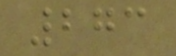273
